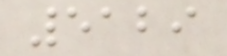5129
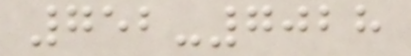752-7028
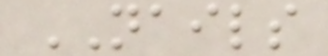NAILS
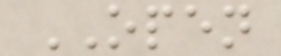OPEN
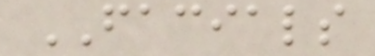FACIALS
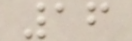16
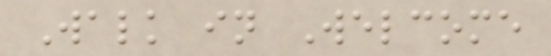Walk in Welcome
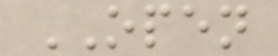OPEN
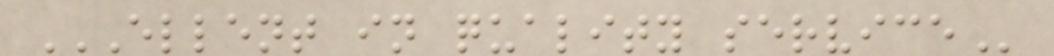ELLENT IN QUALITY SERVICE
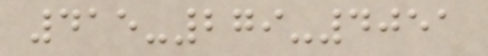415-279-4051
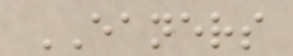EANERS
